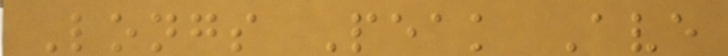Longs Peak Ave
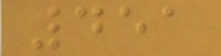451
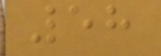58
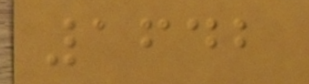1642
